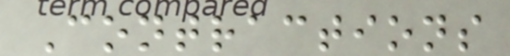Contractions
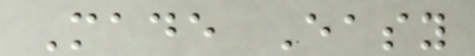Made Easy
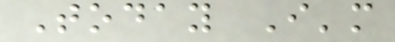Today I'm
